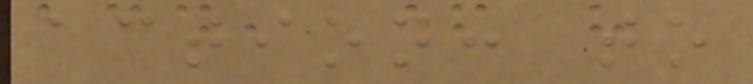action: to
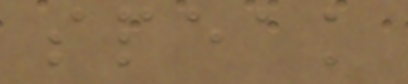speak
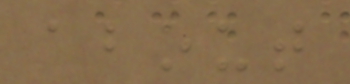about
